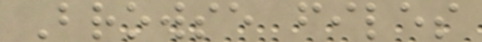Browse files
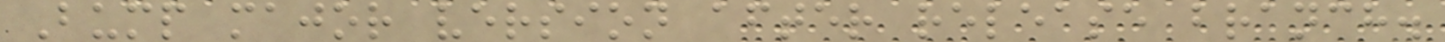Bump major version after release branch.
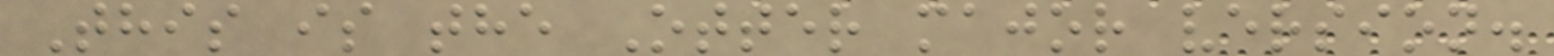This is the Otter major version.
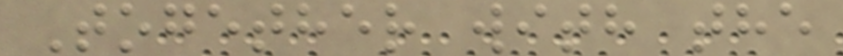Together with the
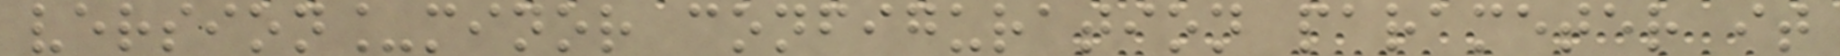version_minor configuration parameter it
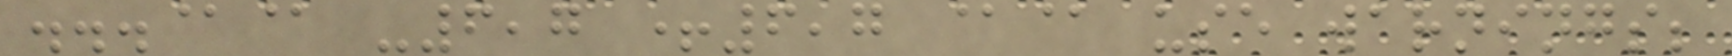...@@ -6,7 +6,7 @@ use warnings;
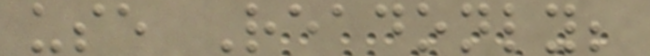use Readonly;
